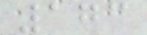173
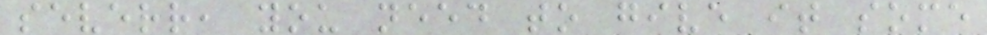severr, you need to give it some
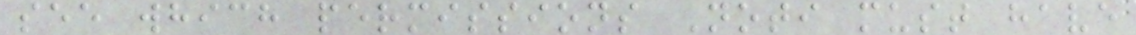see which permissions Noti must have
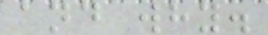and why.
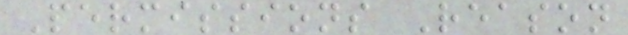Permissions Reason
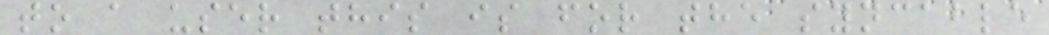to a user this is for the syncable
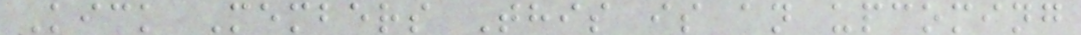Kick Members This is an upcoming
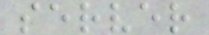server
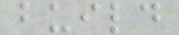build
